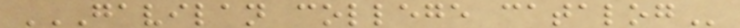GAVILAN COLLEGE CATALOG
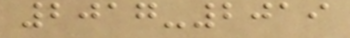2017-2019
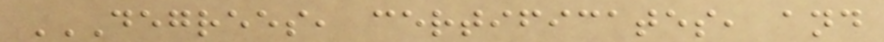DEGREES, CERTIFICATES, AND
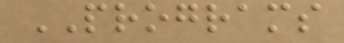PROGRAMS
